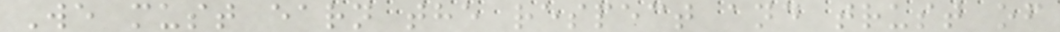We must earn the respect and trust of
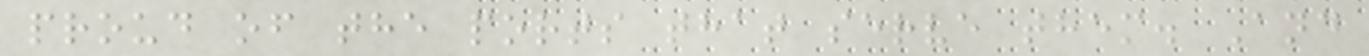proud of the ports that serve them. And
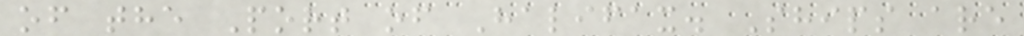of the Port of Halifax. Ships are
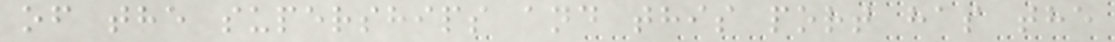of the superships and this port has the
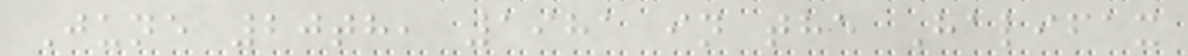June 20th, 1981 in the Halifax
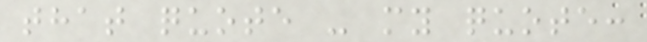that quote - my quote:
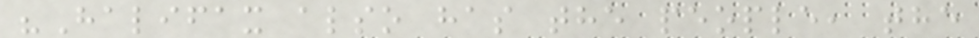"Halifax also has the people, the
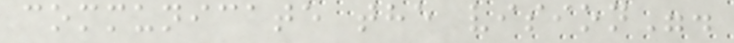communicate the vision".
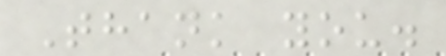Thank you.
